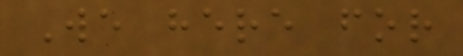We here for
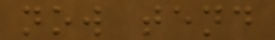now tend
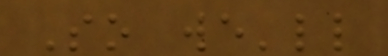So we'll
